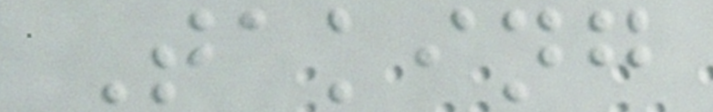Taking
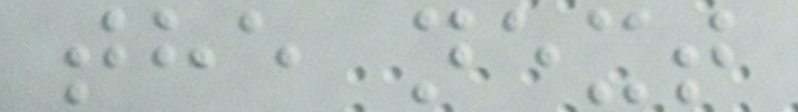the next
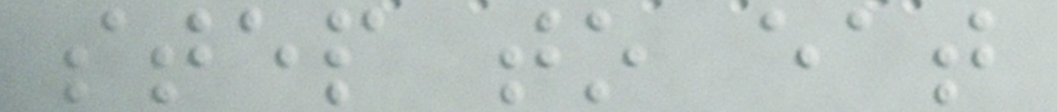step to eat
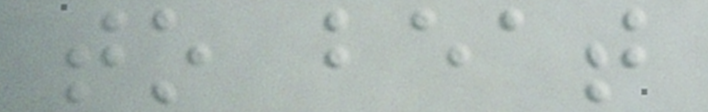to beat
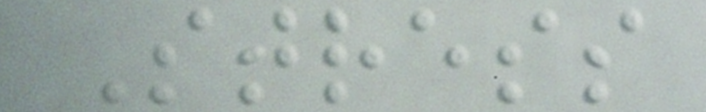Stress
